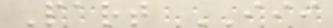Part III
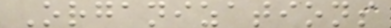Organizations
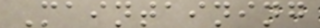Maintaining
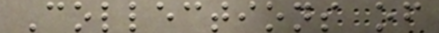Collections of
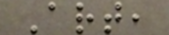Art,
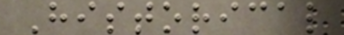Historical
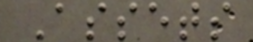Assets
